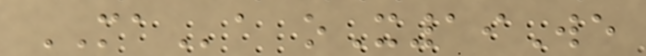MAa oX19We
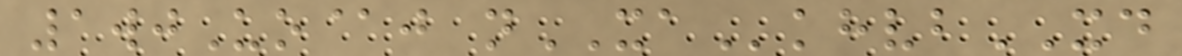1wjUo@j nXAkhvbXD
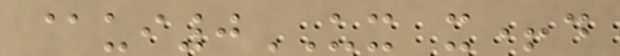@ui0UX x+d
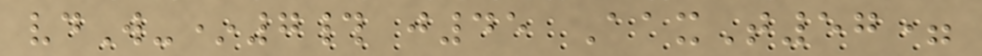vdW-*7# j45 AaxT57=
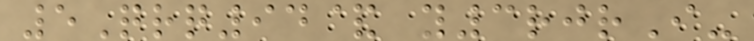5Qrq94& y3rjrI-
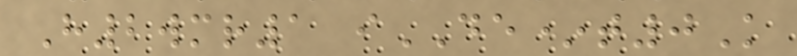H2wmr1 iDE*t0K
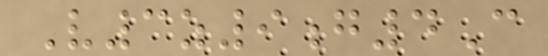V3z9g4C
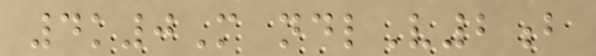4k0M ndlV2b
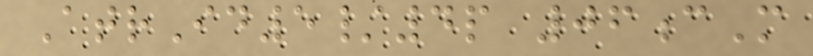AtrId5/4p 06cM
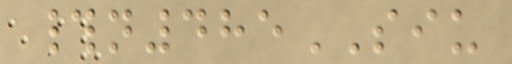#n485SIU
